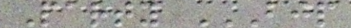Party BJP
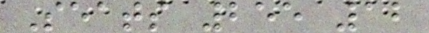Seats 255 12
